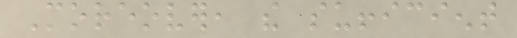Moreover, the sufficient
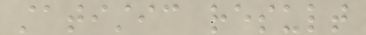statistic result
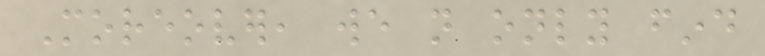Moreover, we not only find
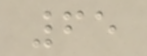65
